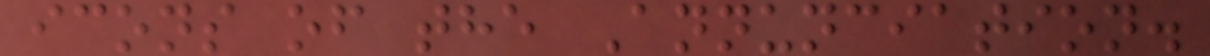icons of the Annunciation.
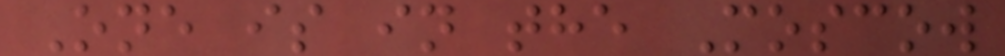One is in the Moscow
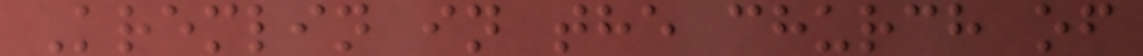Kremlin in the church of
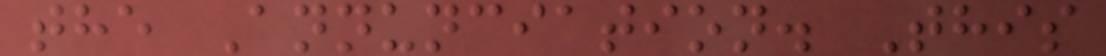the Annunciation. This
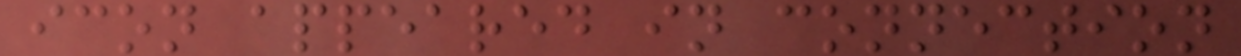icon appeared in connection
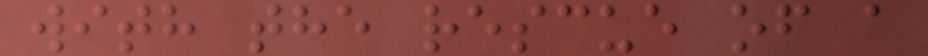with the rescue of a
